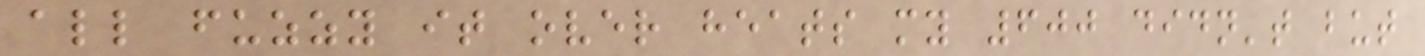all fuzzy it over heats my 600 didn't but
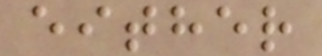either
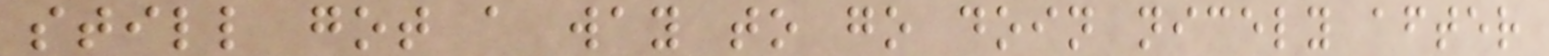still got a way to go doin nicely after
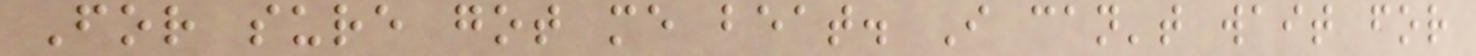For sure got me beat. I can't wait for
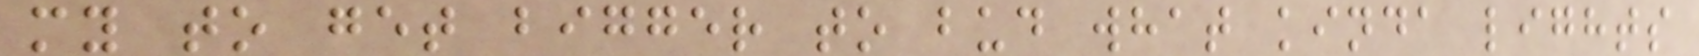my to get bigger to bud what kinda lights
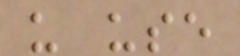u use
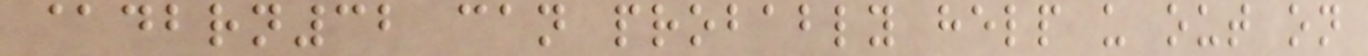@dbrn32 can probably help u out on
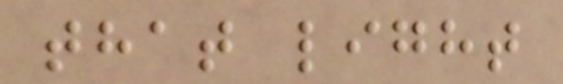that light
